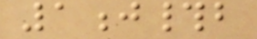1j#b
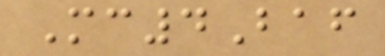Mc4Baf
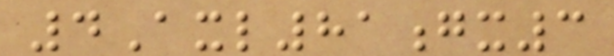4Axl81gx3
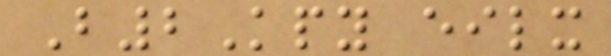B2Kpy eilx
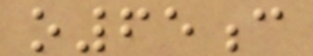o65c
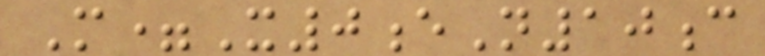M=X0eN10c
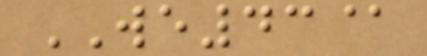WE43@
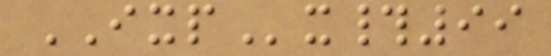IXPx#99
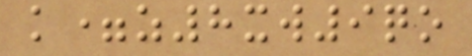k=z8xw9qo
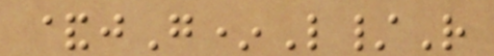&jG*L/R
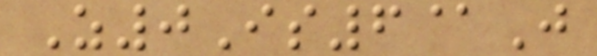Z0Is6@J
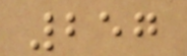257
